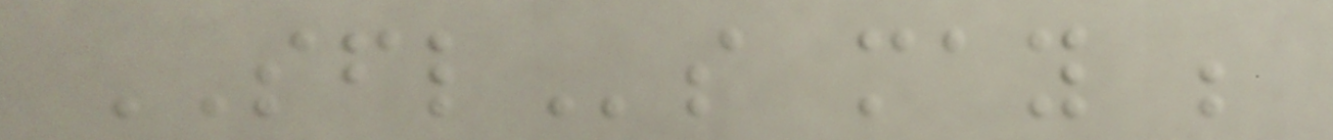SFLs may be
